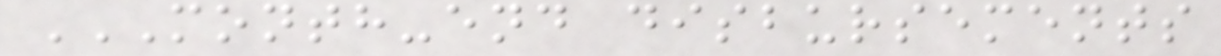MONTH-END DISBURSEMENTS
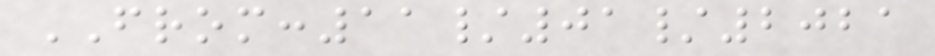FROM:11/01/2021
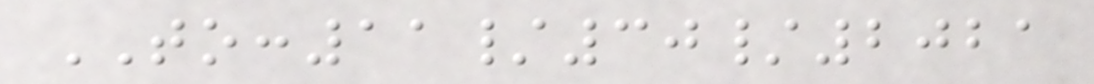TO:11/30/2021
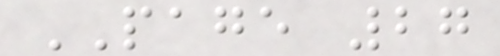PAGE 27
